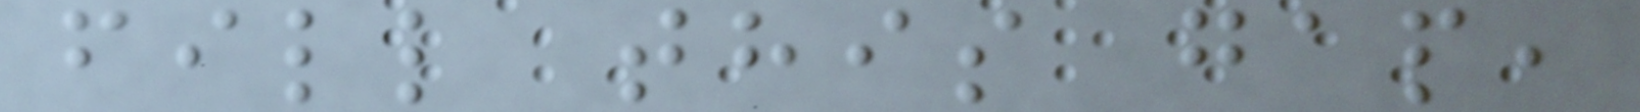fill this gap,
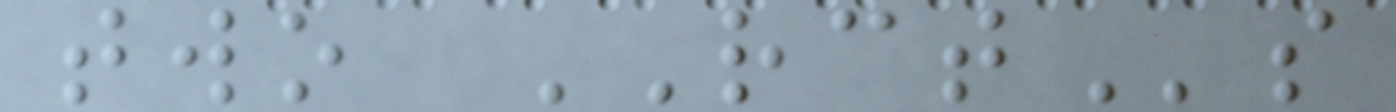two RCTs
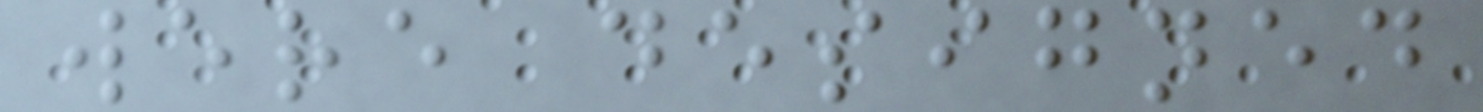were designed
